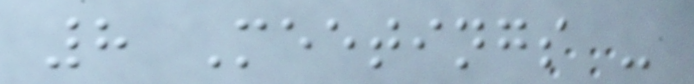8 Meetings -
